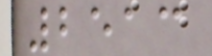2513
